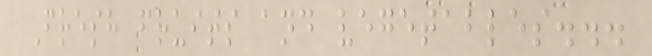Fresh fruits and vegetables...
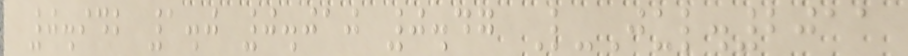0.942 1.0 0.010 0.47 L-Jul.2011
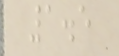1.5
